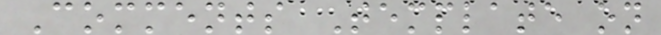Comments Template on
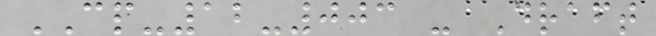CP-12-003 - Draft
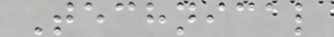Technical
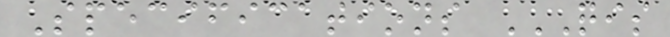Specifications QIS
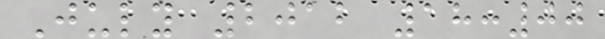July 2012 18:00
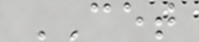CET
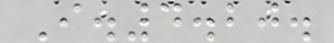I.4.20.
